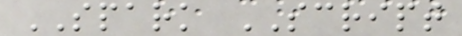SPARK SCRIPT
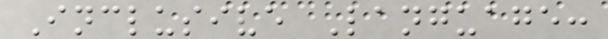Inclusive Language:
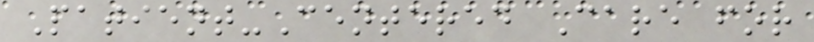Patient-Centered Care for
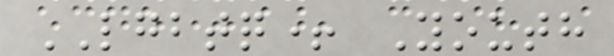LGBTQ+ Youth
